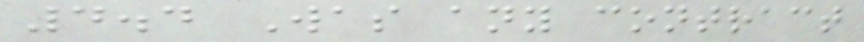4.4 Was any contract
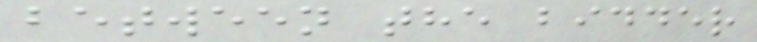between the bidder
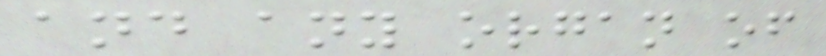and any organ of
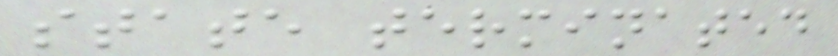state terminated
